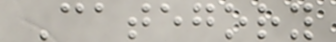Category
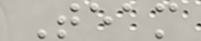Team
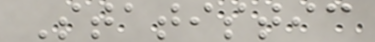Statistic
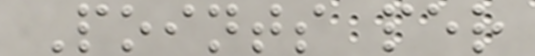Points per
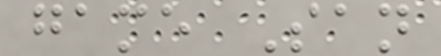game San
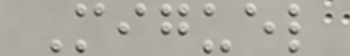Miguel
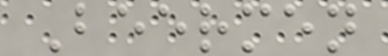Beermen
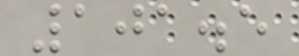101.5
